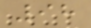98
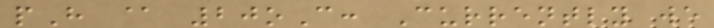pH @ 20oC: Currently we
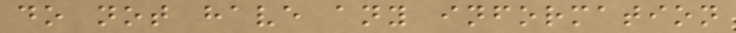do not have any information
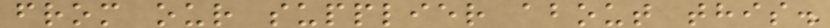from our supplier about this.
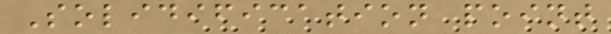Solidification point
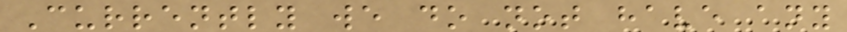Currently we do not have any
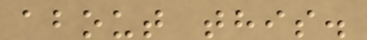about this.
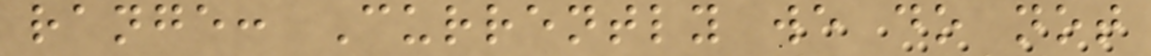range: Currently we do not
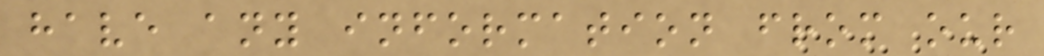have any information from our
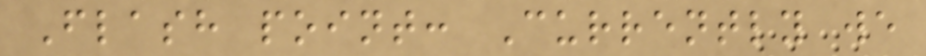Flash point: Currently we
